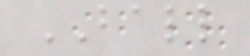BALL
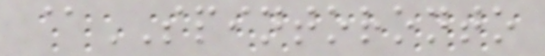@SPINTORONTO
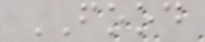FOOD
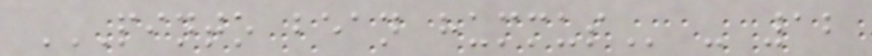PINTO BEAN HUMMUS - 12
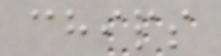chips
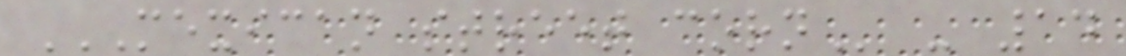MEXICAN STREET CORN - 14
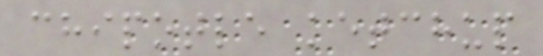chipotle ketchup
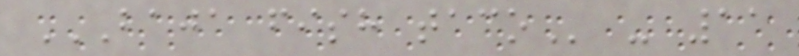BAJA FISH TACO - 11
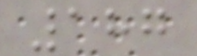187
